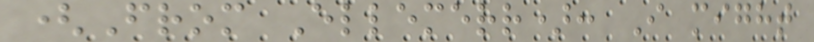(From Ellemerr): I might
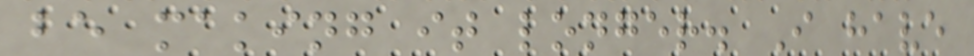be making it longer. I have
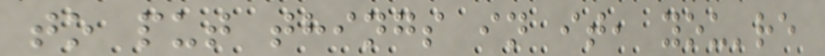to put things in it, you're
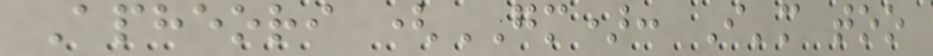Apheori (GM): I'm too
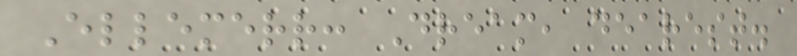Ellemerr: Dream, dearest.
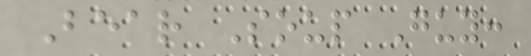Bear Soup Guy:
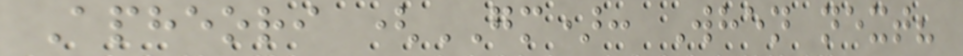Apheori (GM): When next?
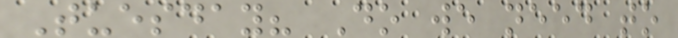Tuesday? Do we need to
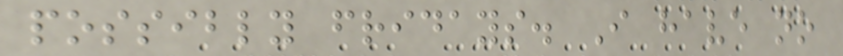possibly fridays. I have no
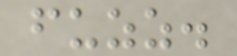fuzz.
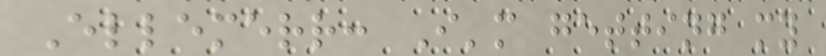Ellemerr: I'm getting my
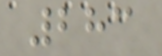283
